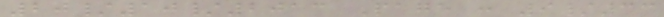20/10/2013 Page : 9/33
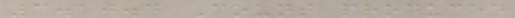3.10.4 Count produced
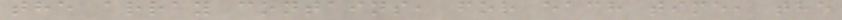the array contains, for each time, the
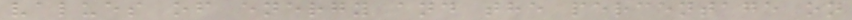values of energy and the percentage on
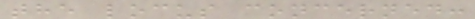the locus concerned:
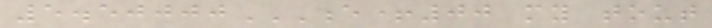5.50000E+00 MY TOUT
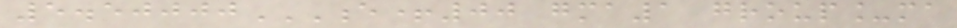5.50000E+00 GMA1 GROUP_MA
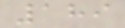189
